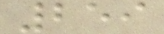259
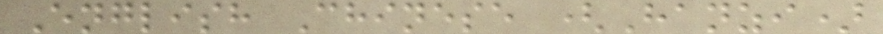English Chinese (Hanzi)
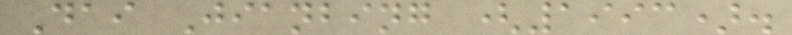Dai Jianbing (1993).
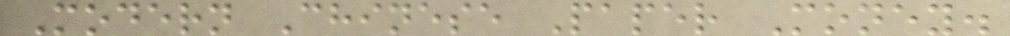Modern Chinese Paper Money.
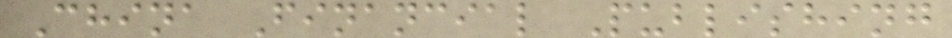China Financial Publishing
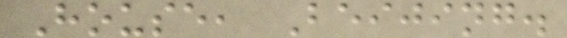House, Beijing.
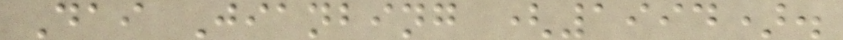Dai Jianbing (1994).
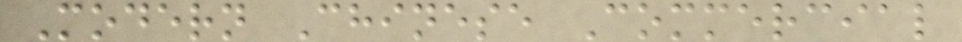Modern Chinese Commercial
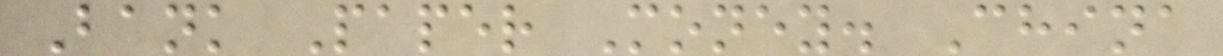Bank Paper Money. China
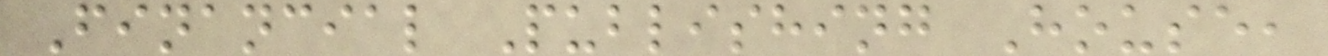Financial Publishing House,
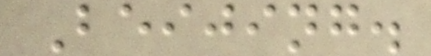Beijing.
